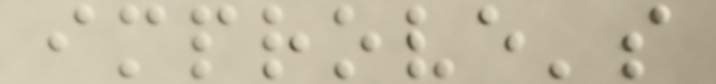improve's
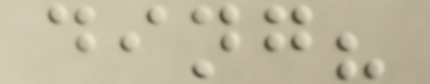ding?
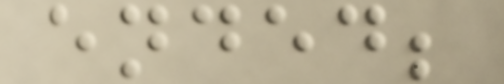ended;
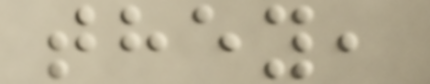they,
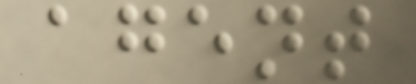agent
